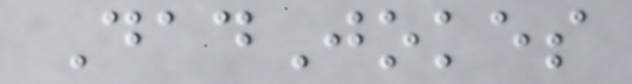DadJokes
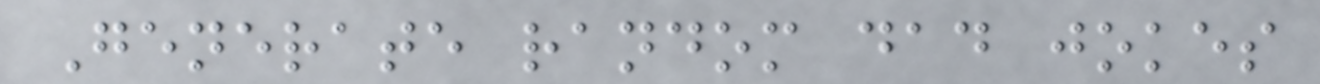Generate random dad jokes
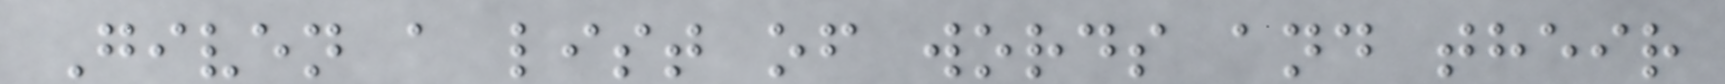Given a list of words and their
